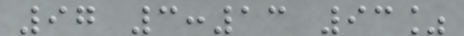97 3:13 93%
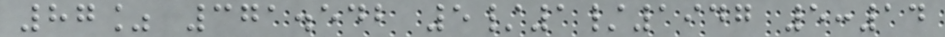87% 371.542 5/1/1947 5:14
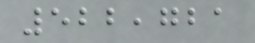522,721
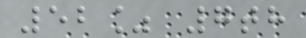52% 7th
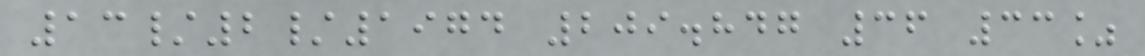13/2/1974 209.847 36 33%
